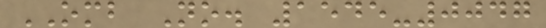OMB No. 1545-0047
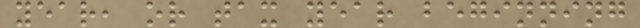year, or tax year beginning
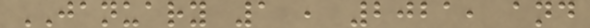JANUARY 1 , 2021, and
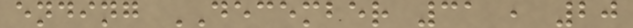ending DECEMBER 31 , 20
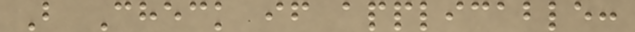B Check if applicable:
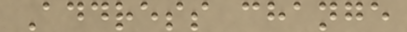Address change
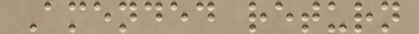Amended return
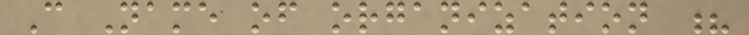C Name of organization ?
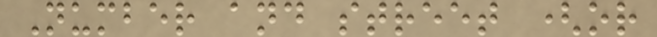Number and street (or
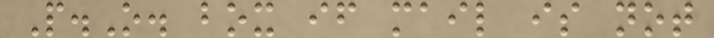P.O. box if mail is not
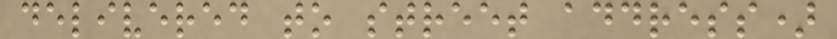delivered to street address)
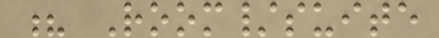? Room/suite
